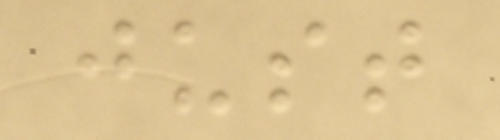just
